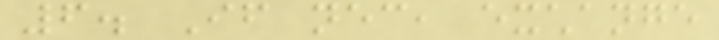6. If necessary, exchange
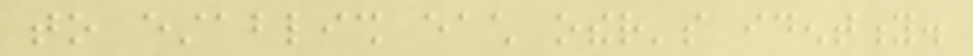to establish each other's identity.
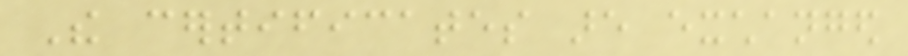The certificates are exchanged
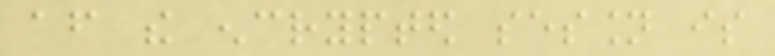after the encrypted session is
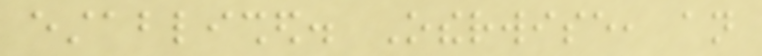established. Otherwise, an
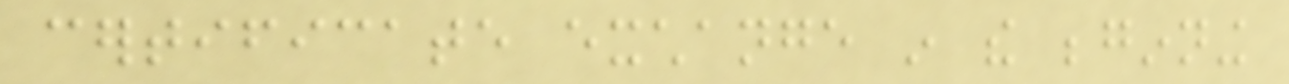certificate exchange in the beginning
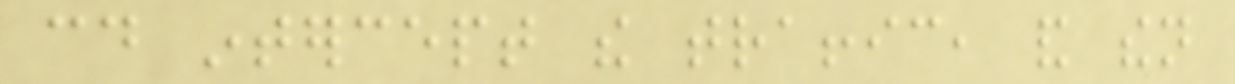could intercept the traffic, and then
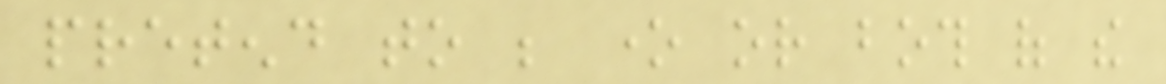pretend to be one or both of the
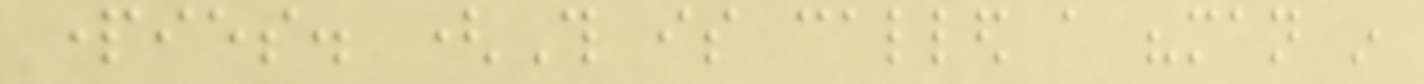parties. (This is called a "man in
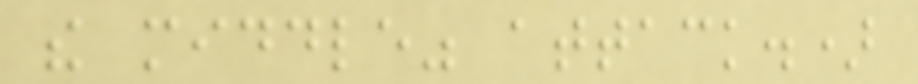the middle" attack.)
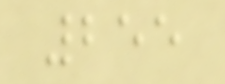255
